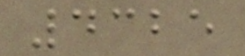4325
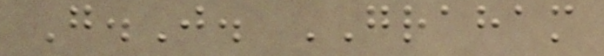G.J. GRAHAM
